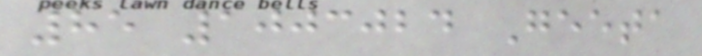85 1003024 Geeta
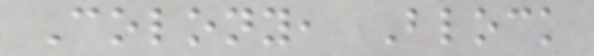Colony, Block
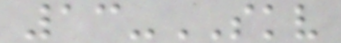13-SKV
